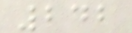242
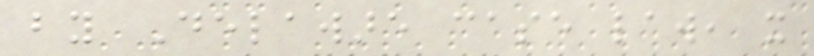by Delaware case law, it
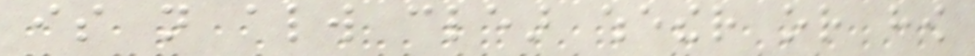is not always clear whether or how
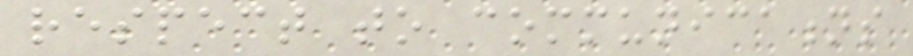respect to communications
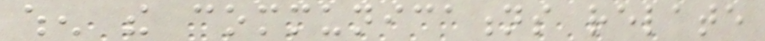when the communications relate
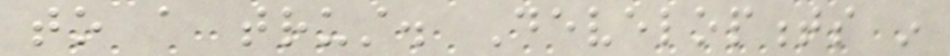to a trust. Developments in
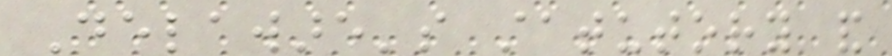Delaware's statutory and
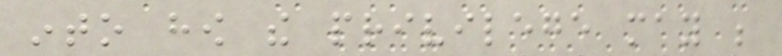into how the privilege may be
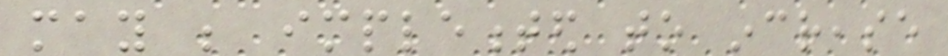may be implemented to increase
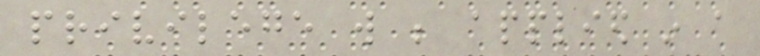privilege will be applied in a
